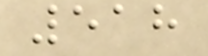518
